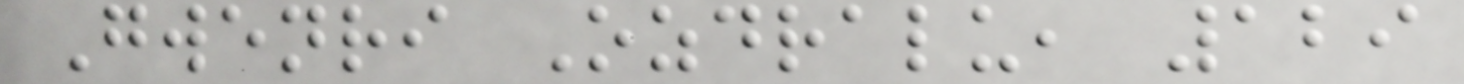Gwenri Ozdralu, 129
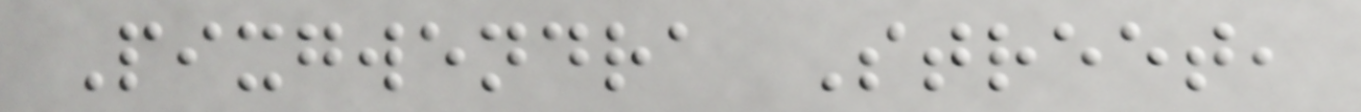Pixgwendra Street,
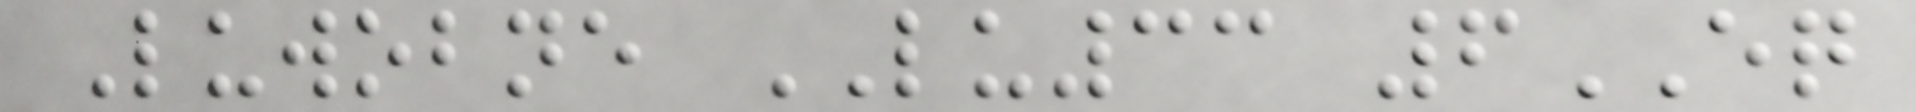Luwobne LU33 6EQ
